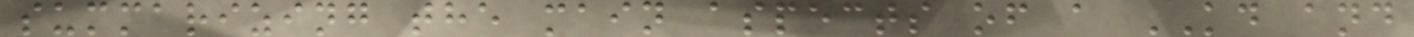summarizing the main aspects of a KD and
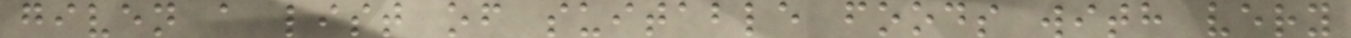given a list of suitable foods with very
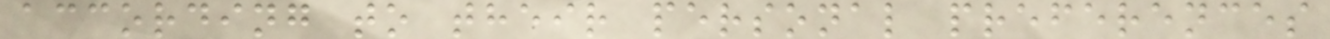according to their personal preferences
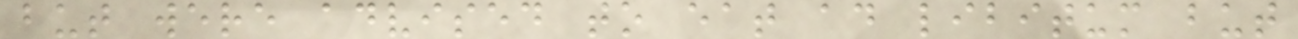but were advised to eat ad libitum but
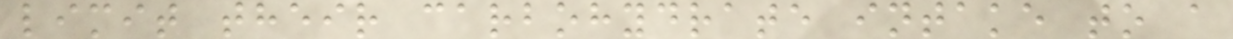limit their carbohydrate intake to a
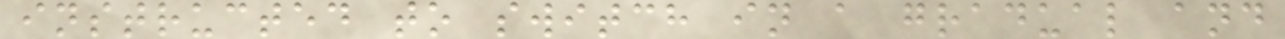instructed to switch in a gradual and
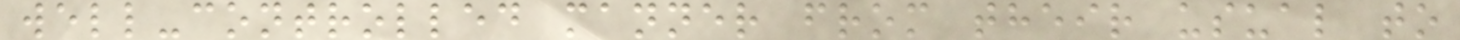well-controlled manner from their usual to
